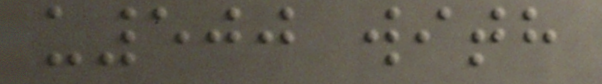u500 with
